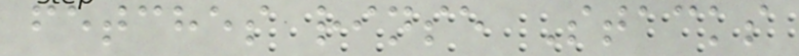fetches rinse Stacks
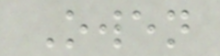Owen
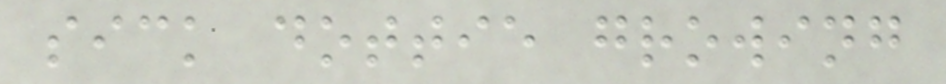sick dottie growing
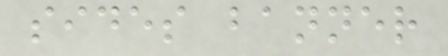sides banner
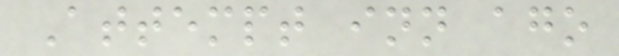Attempt inn ago
